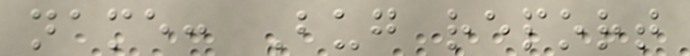name: Bug report
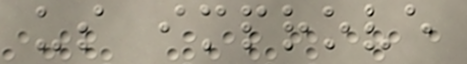us improve
